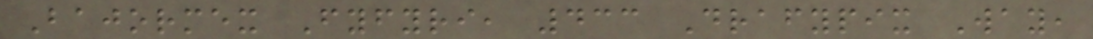Bajormex Fyfyri, 433 Drafypix Way,
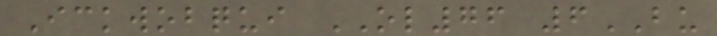Ickwobqui OL76 6BU
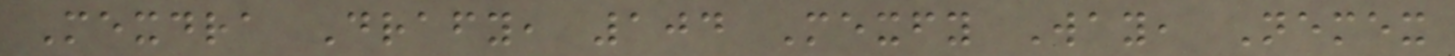Mexdra Drafy, 104 Mexfy Way, Nemex
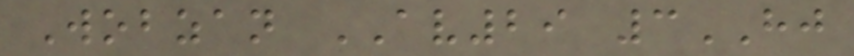Wobzan AV29 3HJ
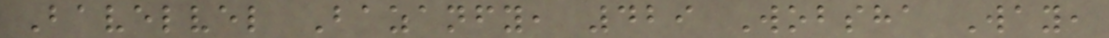Bavelvel Bazanfy, 429 Wobsha Way,
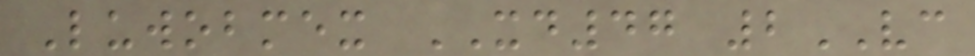Luwobmex XD47 2VC
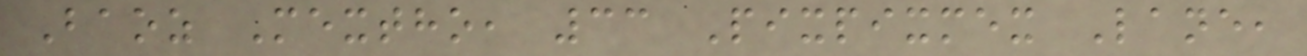Baoz Mextho, 33 Pixpixmex Lane,
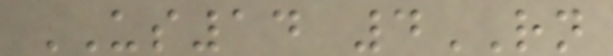US14 4RN
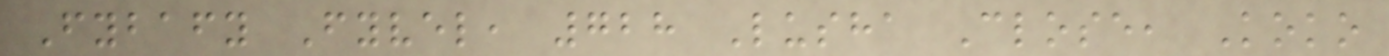Fybafy Fyvel, 728 Lusha Close, Koko
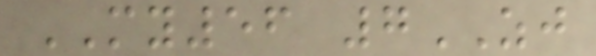MY56 7ZJ
